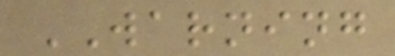WARNING
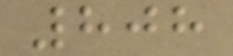808
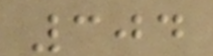304
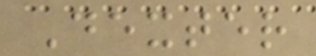Dexter
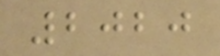2020
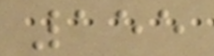155
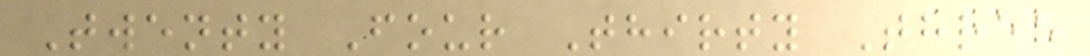Twenty Four Thirty Three
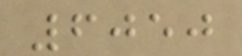6050
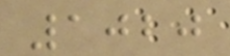1020
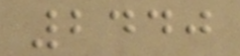2440
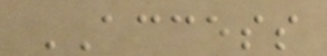ACCESS
